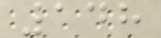148
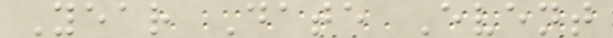Year Date Event
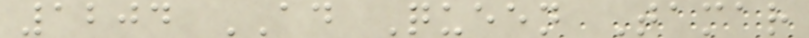1204 AD Queen Tamar
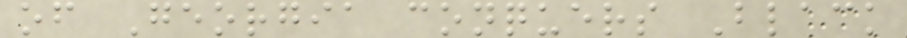of Georgia conquers Black
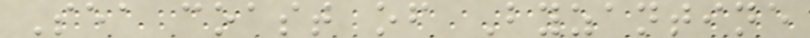Sea coast of Byzantine
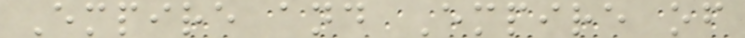Empire and Empire of
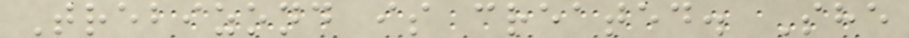Trebizond is created. She
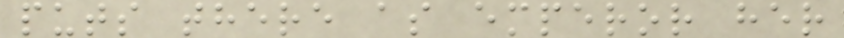puts there as emperor her
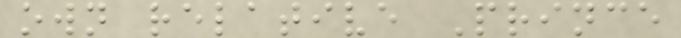own relative Prince
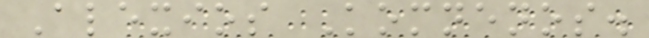Alexios Komnenos.
